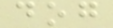dog
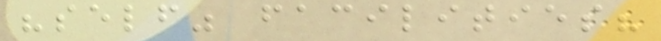"self" facilities?
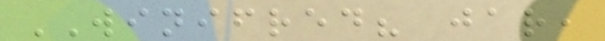WINIFRED? jar,
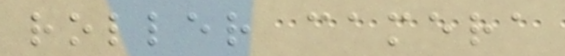roller camera
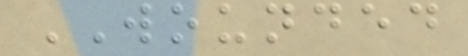WOUNDED
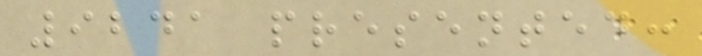9241 presented:
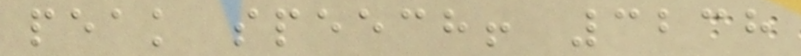peak speech! 3238
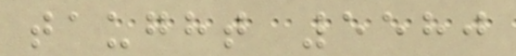taught 5580
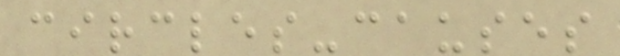circles-causes
